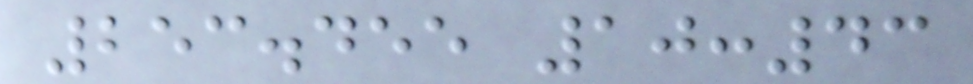253.455 10:43
